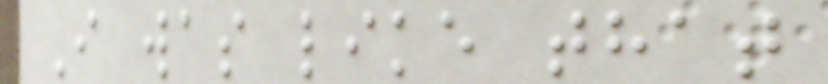I was like that
